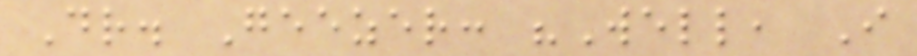Dr. Geezer: "Well, I
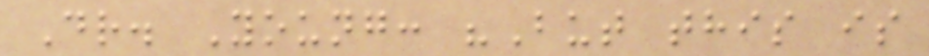Dr. Young: "But this is
